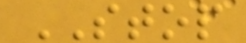STOP
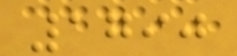1790
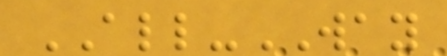ALL-WAY
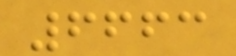6663
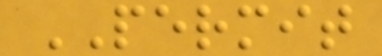PERMIT
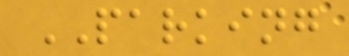PARKING
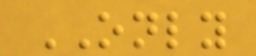ONLY
